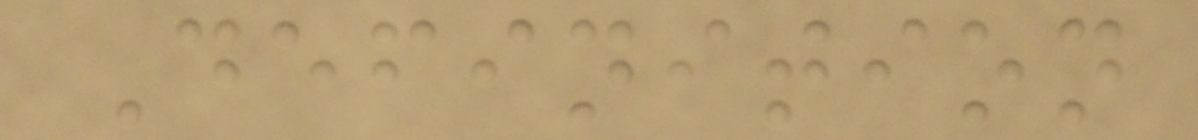Definition
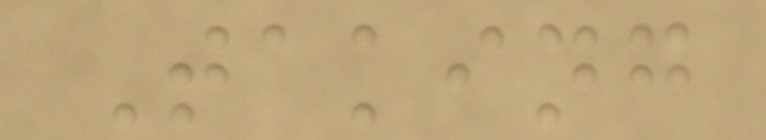Taking
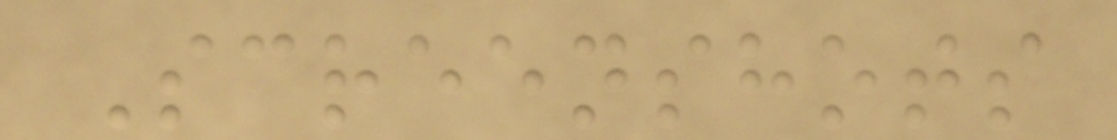Screenshots
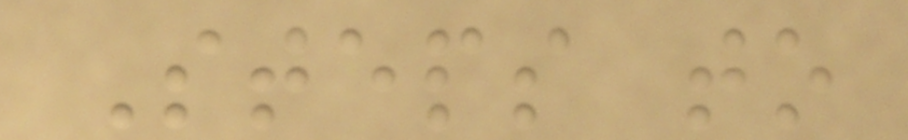Steps to
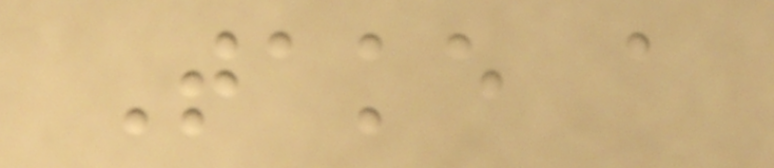Take a
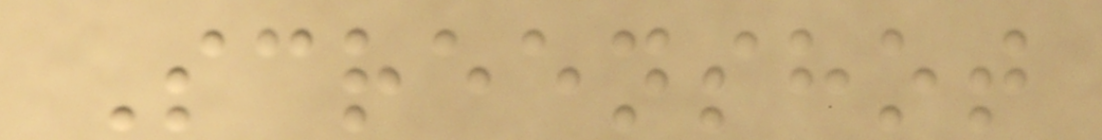Screenshot
